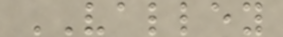VALLEY
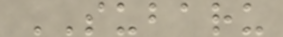SUBARU
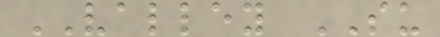VALLEY SU
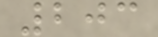203
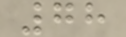78
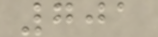701
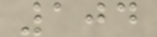104
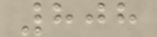808
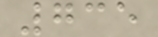735
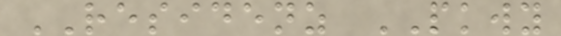RESIDENZ PKWY
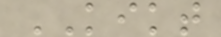KIKT
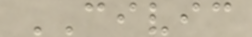CIVIC
